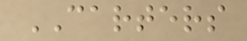CARTERS
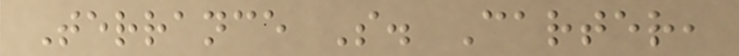Terrance S. Carter,
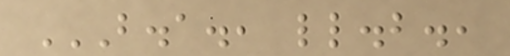B.A., LL.B.,
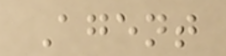Agent
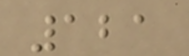121
